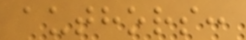authors:
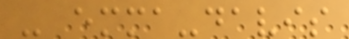- emma-davis
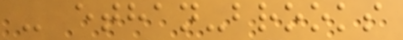- ethan-brooks
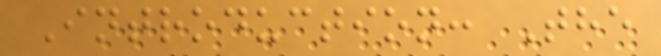Introduction: The
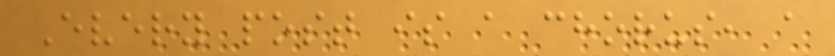Every post is a chorus, a
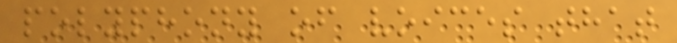polyphony of voices that
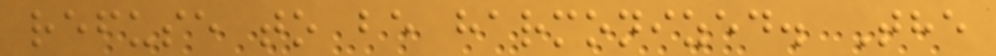refuse to be harmonized. The
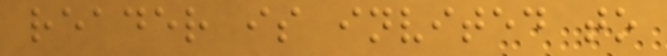reader is invited to
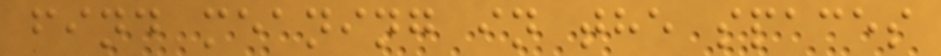find meaning in the spaces
